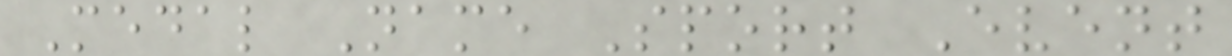Medal Name Sport Event
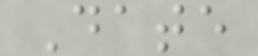Date
